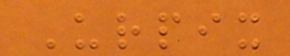Urpix
